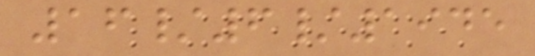16/6/1945
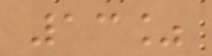13%
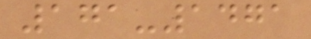171-1471
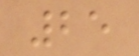25
